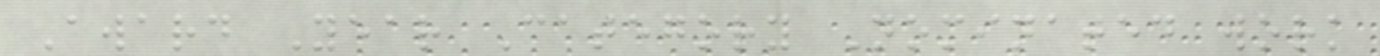Award Year Category Nominated work
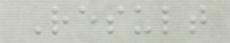Result
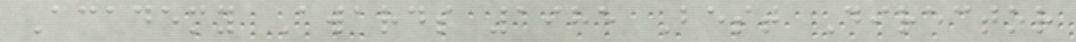Academy Awards 1985 Best Director
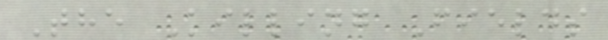The Killing Fields
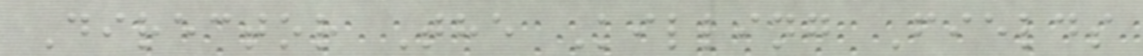Director The Killing Fields
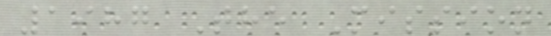1987 The Mission
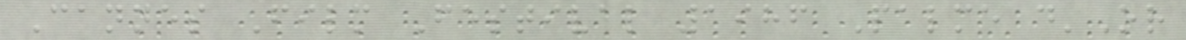Cannes Film Festival 1986 Palme d'Or
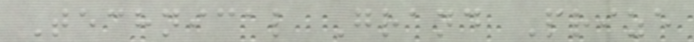Technical Grand Prize
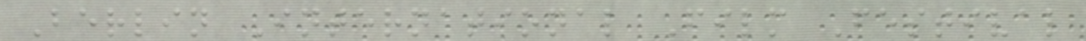Berlin International Film Festival
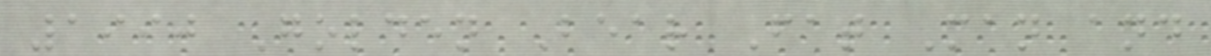1990 Golden Bear Fat Man and
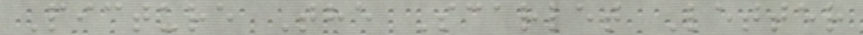Picture The Scarlet Letter
